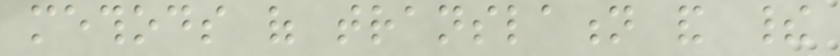methods of translation and their
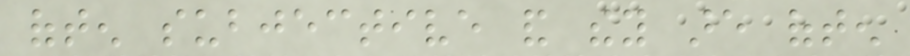often subjective and they are often
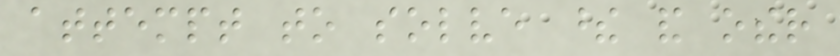attempt to solve these and other
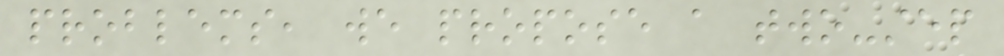problems, we propose a two-step
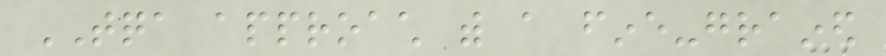TQA approach with a fine-grained
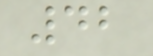42
